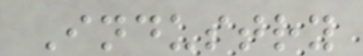Industry
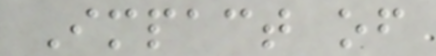Impact of
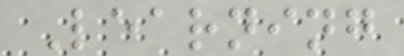Learning
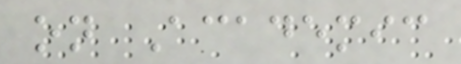on Academic
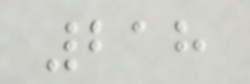218
